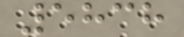5838
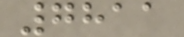7811
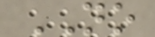NO
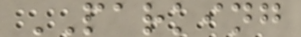PARKING
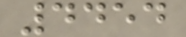4454
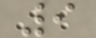9
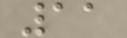11
